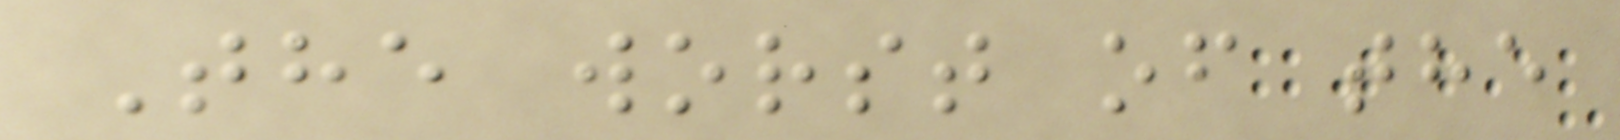The worst of the
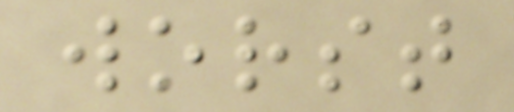worst
